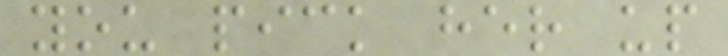you pick her up
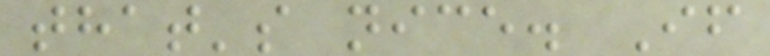that's nice. If
